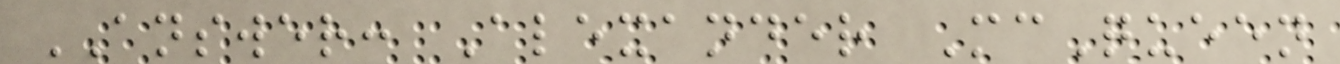ANSWER: Alexander McQueen
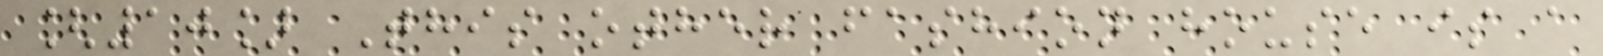[10] This other fashion house is a
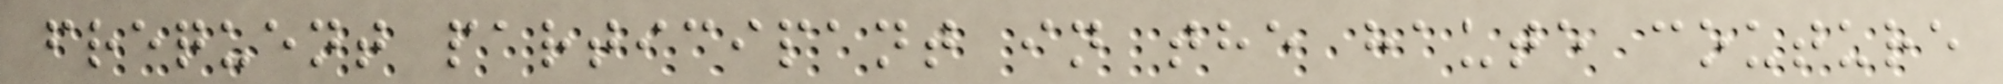frequent participant in the haute couture
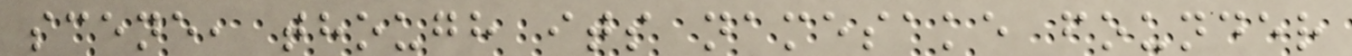scene, though its namesake founder
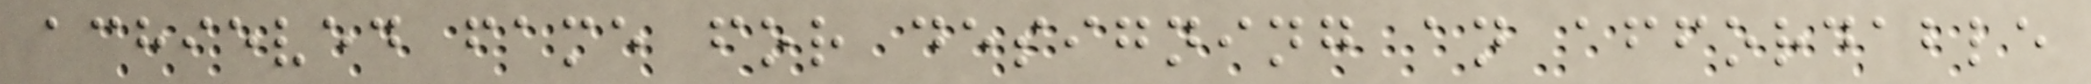achieved fame for designing an affordable
